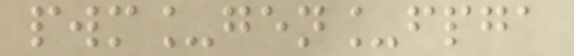pwm_gen_fpga
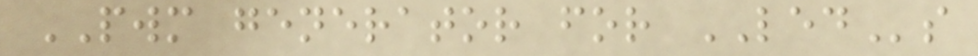PWM generator for LEDs
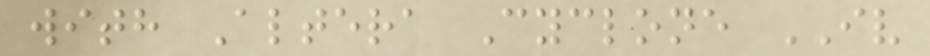with Altera Cyclone IV
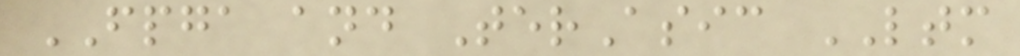FPGA and TerAsic LTM
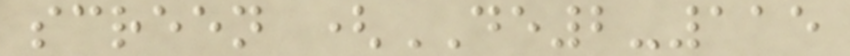screen (DE2-115
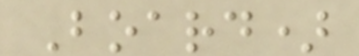Board)
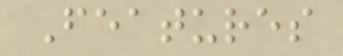Features
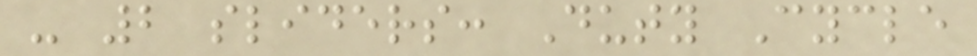- 2 sliders: Duty Cycle
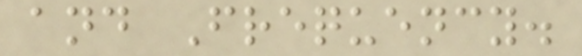and Frequency.
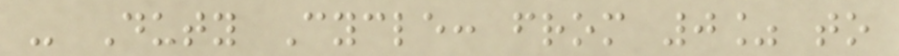- Duty Cycle: from 0% to
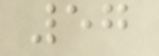57
